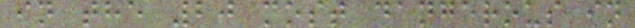in the 20 most dangerous in
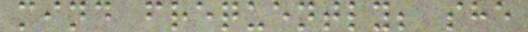mind frequently; she
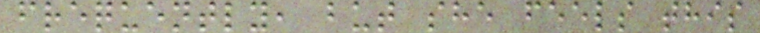frequently, but she feels this
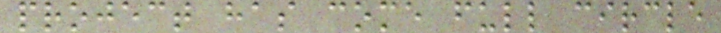project has come full circle
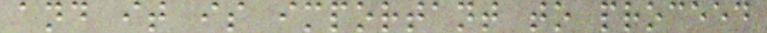and it is important to proceed
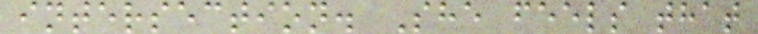intersection. She feels that
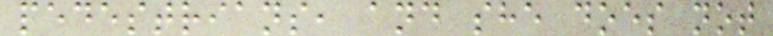pedestrians, and she does not
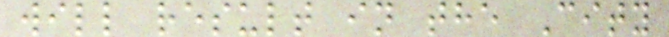will result in the City
